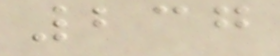237
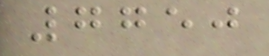7750
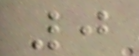0
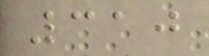310
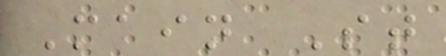Main St
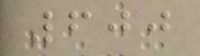600
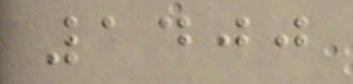1400
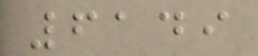6149
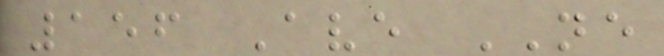156 Ave NE
